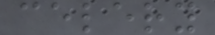celery
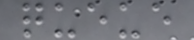queue
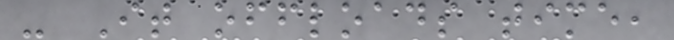- It offloads time,
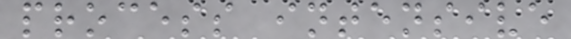process intensive
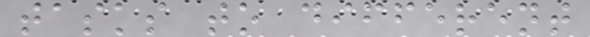tasks to different
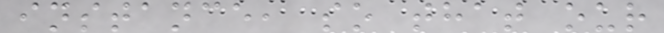instance, so that our
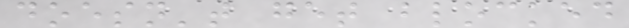doesn't get blocked
